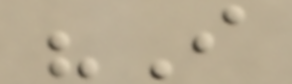"I
